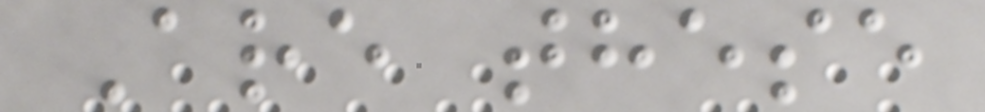Are these
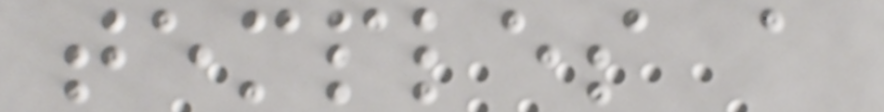temples a
